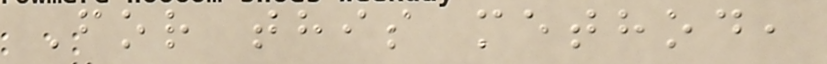For this method,
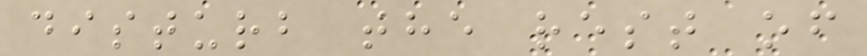disturb the rest of
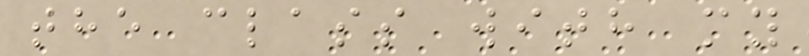the class with my
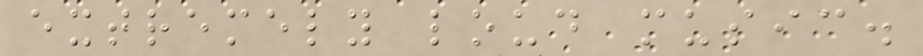extremely loud music.
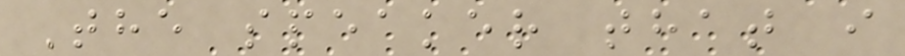The speaker that i
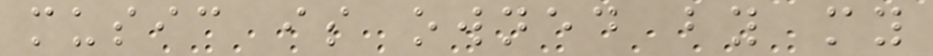music is owned by my
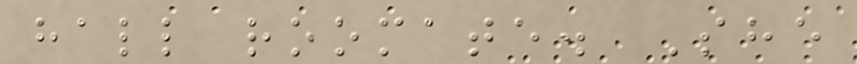hall roomate. She
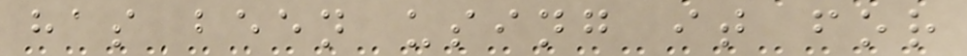has been using it for
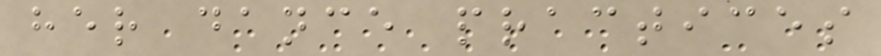her dance practices
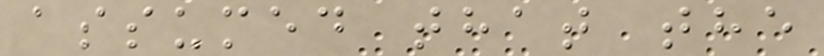assumed that the
